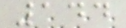144
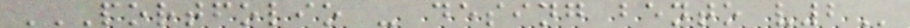PORTFOLIO - DESING BENTO V2
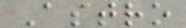Astro
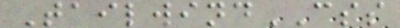TailwindCSS
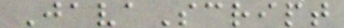JavaScript
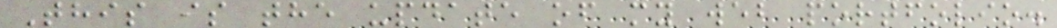This is the update of my web portfolio.
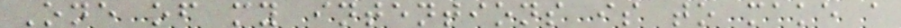One of my intentions is to make a
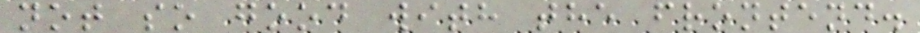not so good with the frontend.
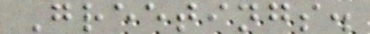Greetings.
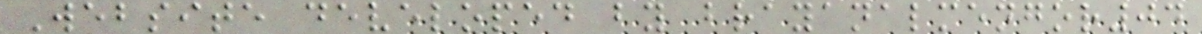Website developed by brayanalmengor04
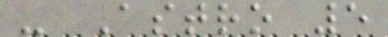- Astro 5
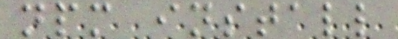npm install
